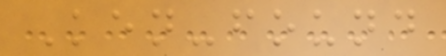Ken-found
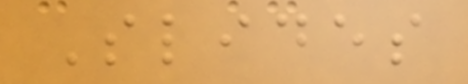Slides
